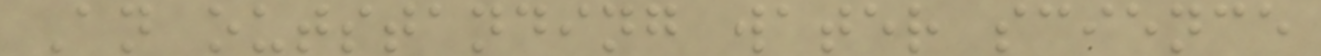An outstanding water science
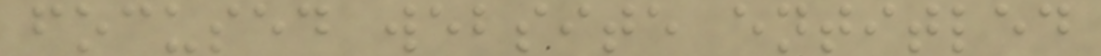focused website entitled
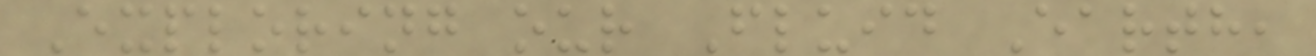Exploring our Fluid Earth,
